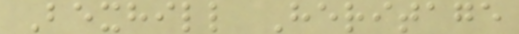Bexhill Heritage
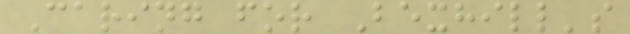Caring for Bexhill's
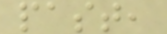past,
